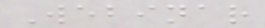Webinar
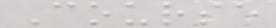Course
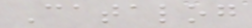Catalog
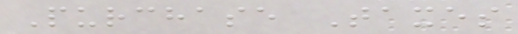Purchase Taxes
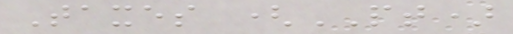Taxes (PT)
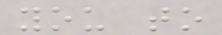you to
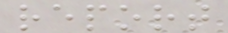report
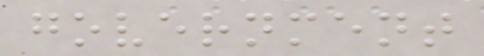government
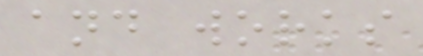and works
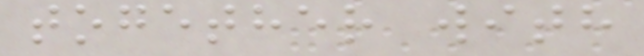together with
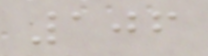106
